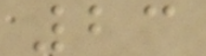23
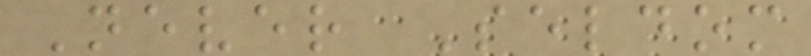Never Seldom
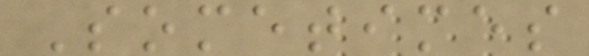Sometimes
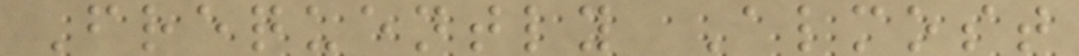Frequently Almost
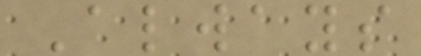Always
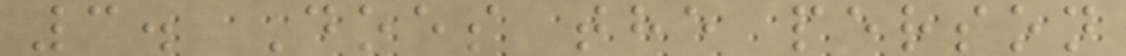3. Does the person
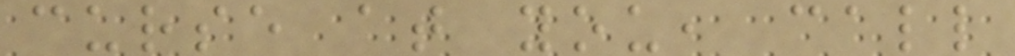curse at you, call
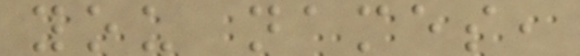you names,
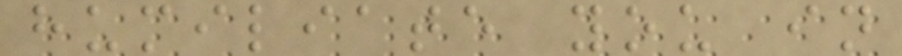humiliate you in
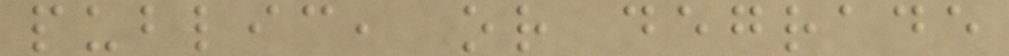public, or degrade
